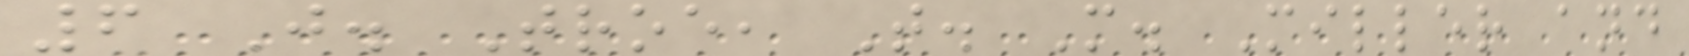6 J. Troe, T. M. Miller and
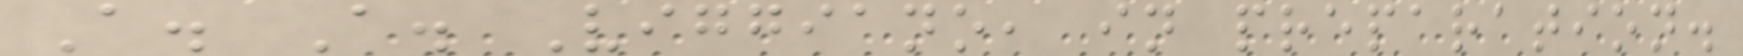A. A. Viggiano, in preparation.
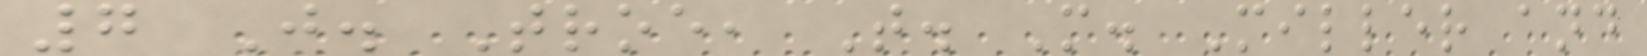7 J. Troe, T. M. Miller and
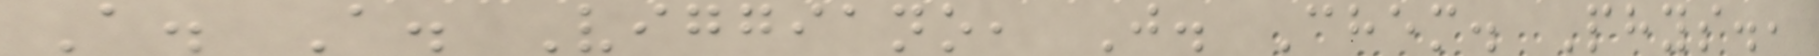A. A. Viggiano, J. Chem. Phys.,
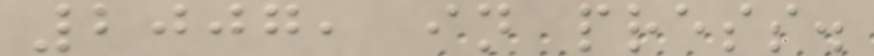2007, in press.
